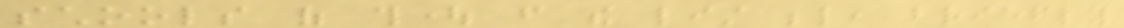schools of thought from the list below, briefly
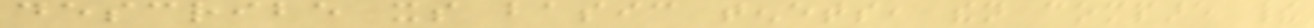describe its basic tenets, then compare their
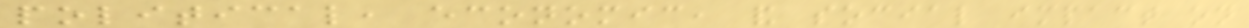political, economic, and social impact on
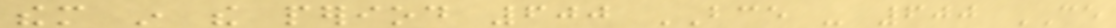them in the period 600 BCE - 600 CE
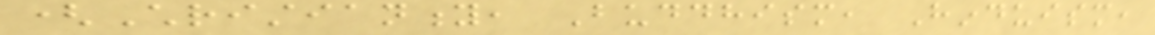(Christianity, Buddhism, Hinduism,
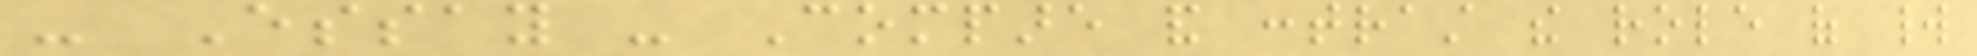- Essay - Compare and contrast the role of world
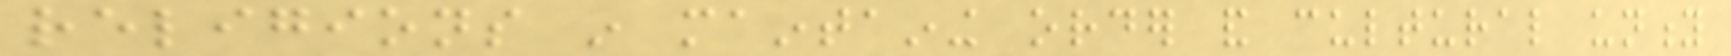religions in maintaining order and cultural unity
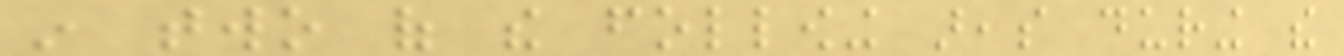in two of the following areas during the
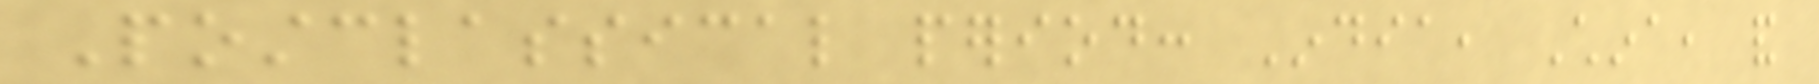Postclassical period: India, China, and
